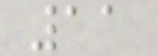11
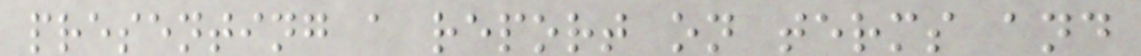presenting a report on terms and
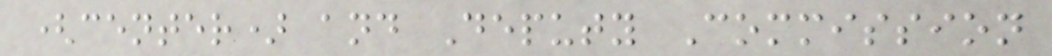(center) and Deputy Commission
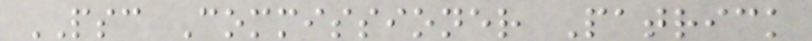PSC Commissioner Patrick
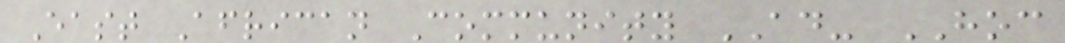East African Community AD- HOC
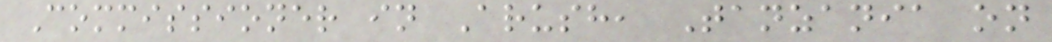Commissioner in Arush, Tanzania on
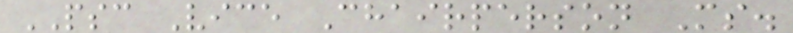PSC Vice Chairperson Ms.
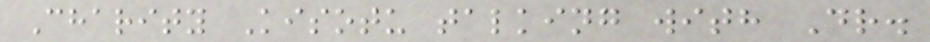Charity Kisotu talking with Dr.
